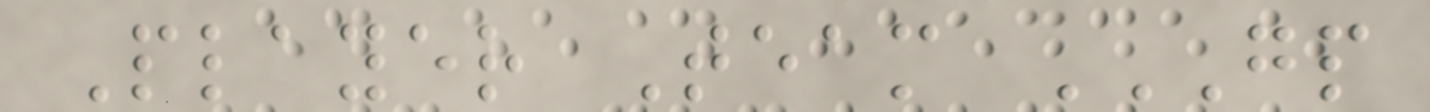Player Team GP
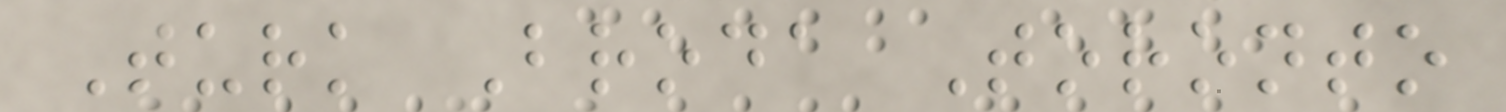Turk Broda Toronto
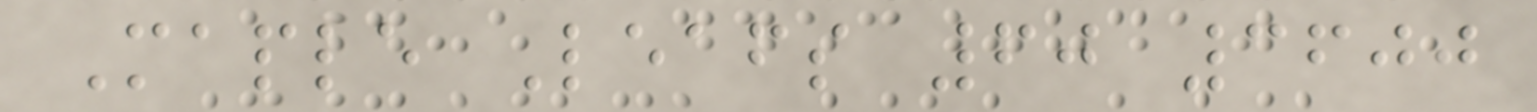Maple Leafs 60 3600
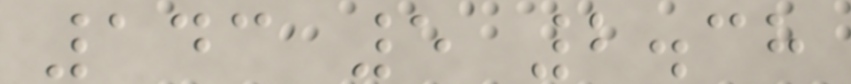143 5 2.38
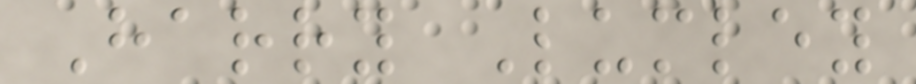Harry Lumley
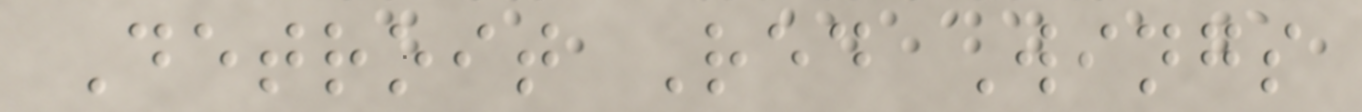Detroit Red Wings
